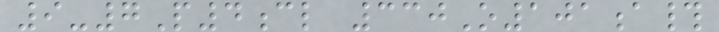9-7P4cl 330O101a#
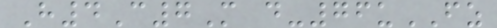H4C7M d-76uFZ
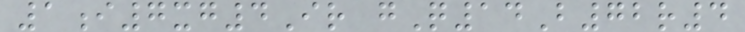1i7xg4Ir gQ14B72r4
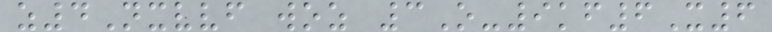z4Nxvvf woz 3O-9kf6X6
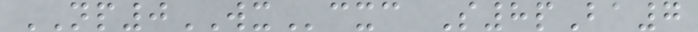NP0WXcxc S8pBa7
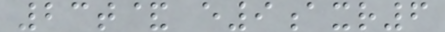23t& e9axr6
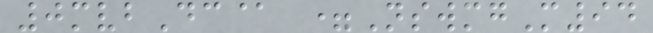0mvbDc@ =NswmgM94
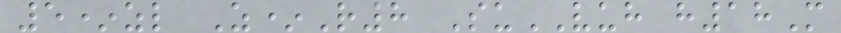5*zl Z*R8 SuVUH h18M
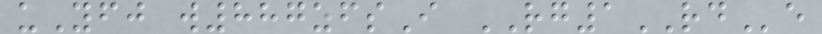uYfj w887zfsI RG1RDe
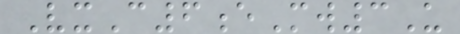VxC6eMw3U
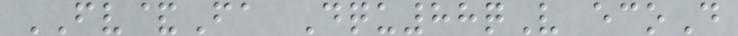FV&Fa Dqu88qV ecoD
